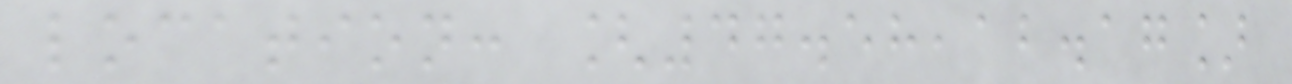location: [47.58,12.17]
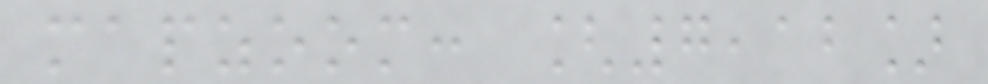mapzoom: [7,12]
